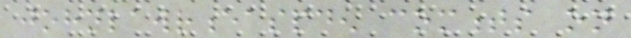johnlawrenceaspden comments on
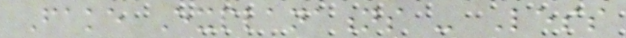Fake Explanations - Less
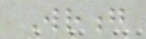Wrong
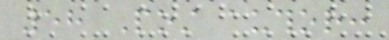58 Post author:
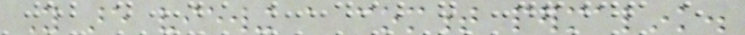You are viewing a comment permalink.
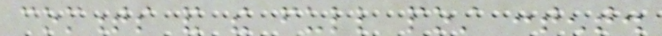comments and the full post content.
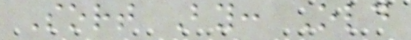Sort By: Old
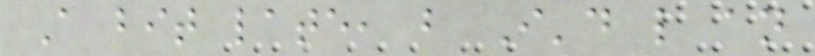A bit late, but I'd like an
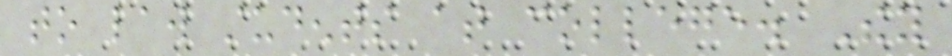to law students at college. They
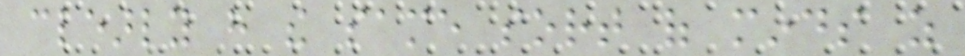clearly have the same sort of minds as
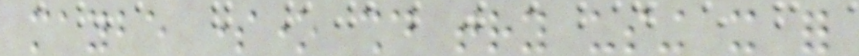maybe someone should try using it for
